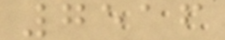7516
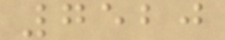7520
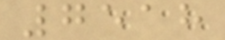7518
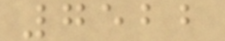7522
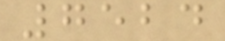7524
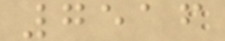7516
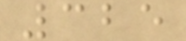325
